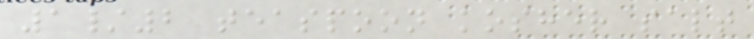1/2 teaspoon kosher salt
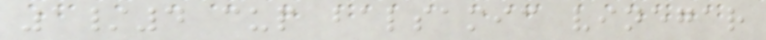1/4 cup balsamic vinegar
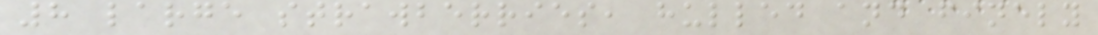8 large strawberries, hulled and finely
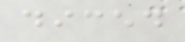diced
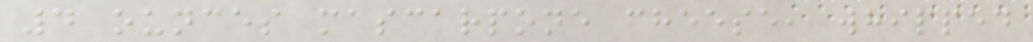4 ounces mascarpone cheese, whipped
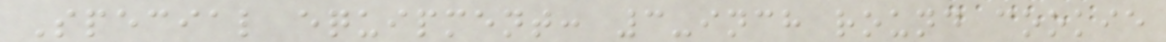Special equipment: 3-inch round cookie
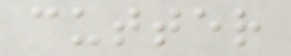cutter
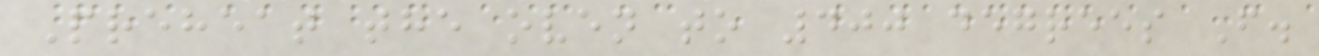Preheat the oven to 400 degrees F.
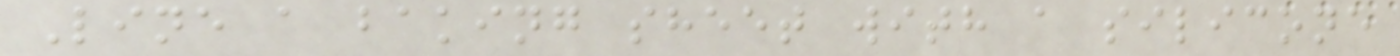Line a baking sheet with a silicone
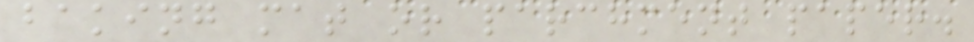baking mat or parchment paper.
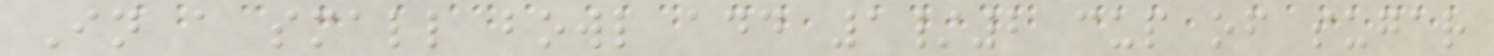In a small bowl add 1/2 cup of sugar
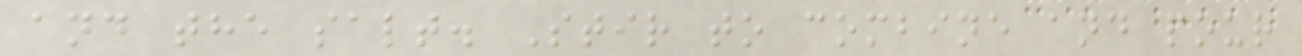and the salt. Stir to combine and pour
